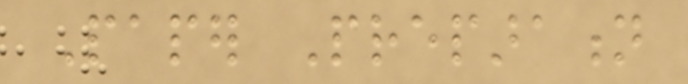Paper Preparation
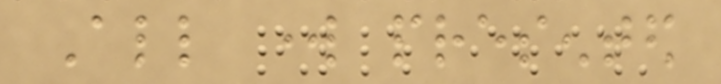All work presented
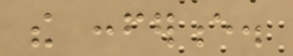the conference.
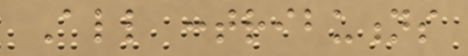All contributions
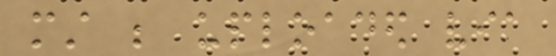must be uploaded via
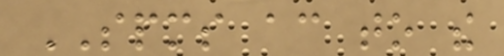SPMS according to the
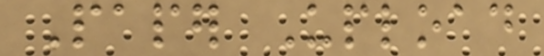Paper Upload
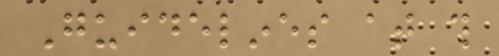Guidelines at this
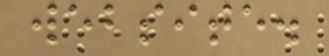website.
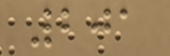201
